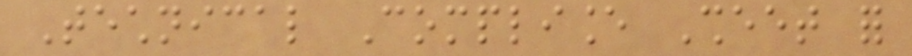Technical Compliance Sheet for
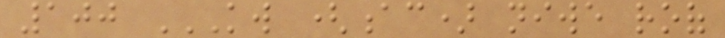100 KW (AC) NIWE ROOF
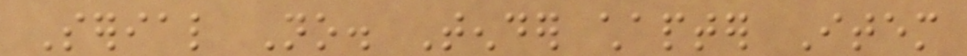Serial No. Tender chapter Item
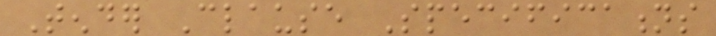Tender Clause Specifications
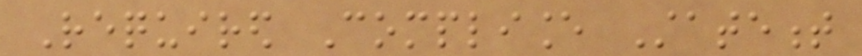Required Compliance Statement
